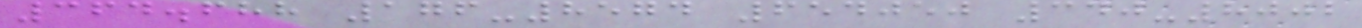364.688 176-8574 654050 340-8002
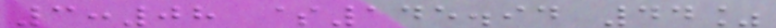3:08 $145.94 44%
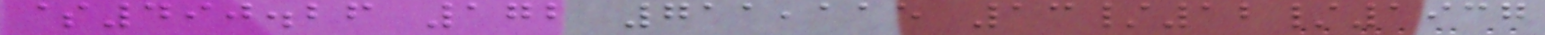$490.26 172 711,115 13/12/1937
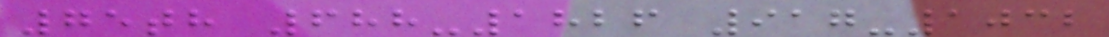75th 688-1826 917-1032
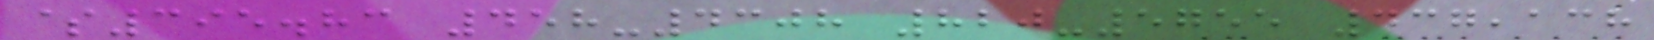$395.83 458-4308 820-5755 437,138
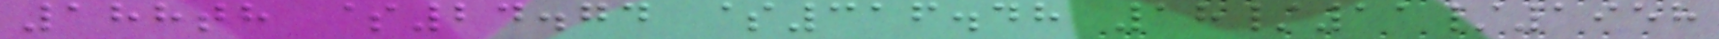188th $24.74 $316.48 18/11/1958
